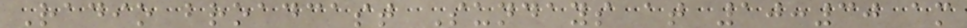Radio broadcast Sundays at 10:30 am
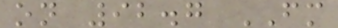on 92.7 FM
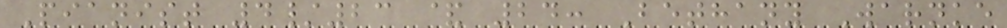Pianist 4/23 & 24: Bethany Warnke
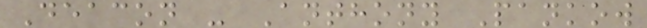Deacon - Anthony Pankow
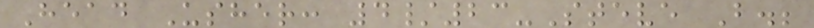Head Usher: 4/23-Steve B.;
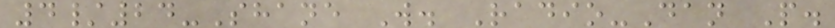4/24-Shane W. Radio-Dan P.
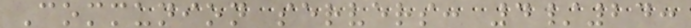Communion servers: 4/24:
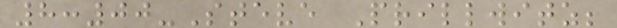8:00-Steve Prillwitz;
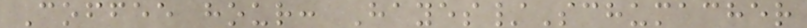Coffee hour: Hayes/Schumacher
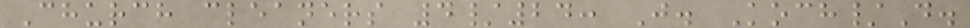Church cleaners 4/24: J. Koch/D.
